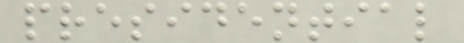presidential
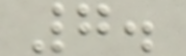7.
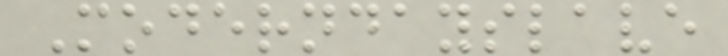Moderndayslave
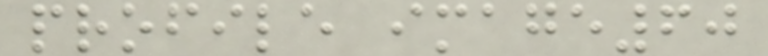profile image60
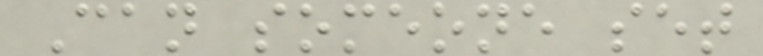Can someone set
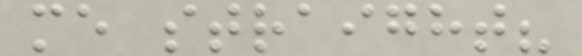me straight?
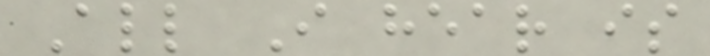All I hear is
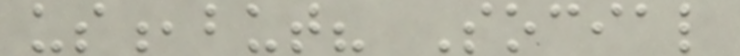us,but? Social
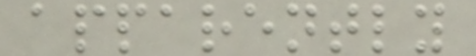apparently
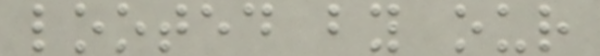looted by our
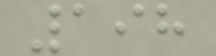198
